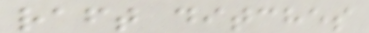raft ditches
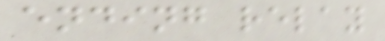ending relay
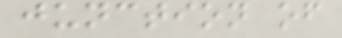junction of
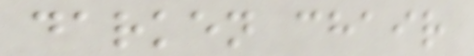darken chair
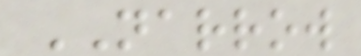NARROW
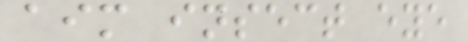aim insect eye
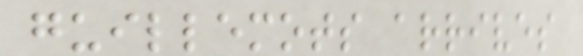guillemots arrives
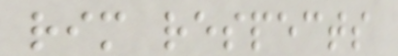rim respects
